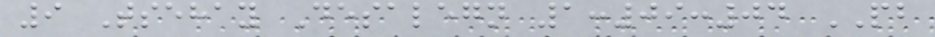9 Tsehay Desalegn 1:09:04 PB
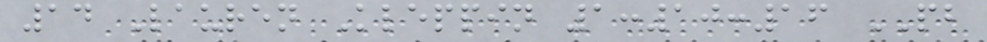14 Lauren Kleppin 1:10:16 PB
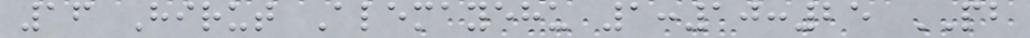16 Hirut Alemayehu 1:10:25 PB
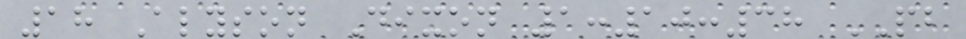18 Alyson Dixon 1:10:38 PB
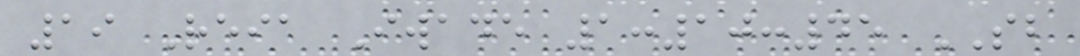19 Reia Iwade 1:10:45 SB
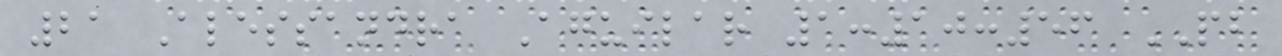21 Alessandra Aguilar 1:10:56 PB
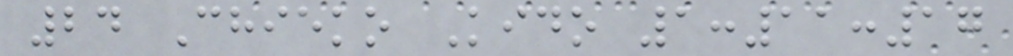24 Chieko Kido 1:11:17
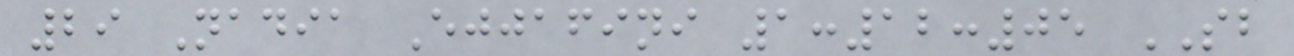29 Nadia Ejjafini 1:12:05 SB
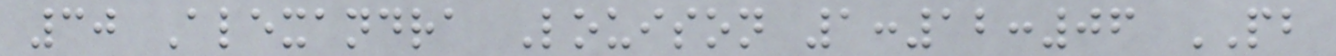30 Alexandra Louison 1:12:06 PB
